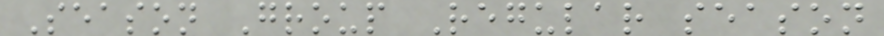Season Group Regular season
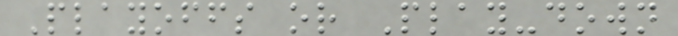Playoffs or Play-down
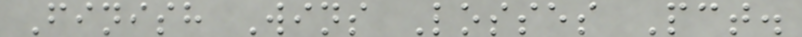Finish Wins Losses Pct.
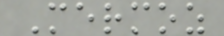Mermoz
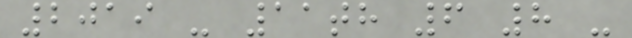2019 - 11th 6 8 -
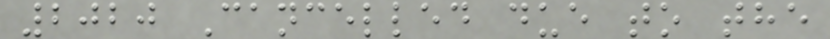2020 Cancelled due to the
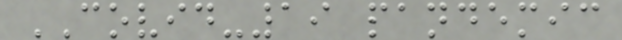COVID-19 pandemic
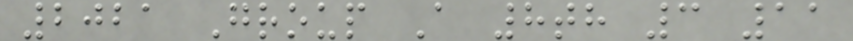2021 Group A 8th 3 11
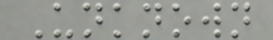Unknown
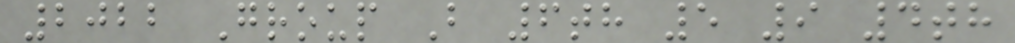2022 Group B 6th 5 9 4th
